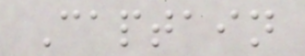Captain
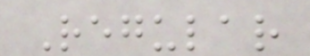Regular
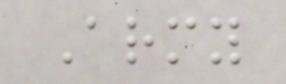Army
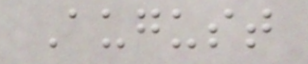August
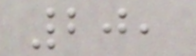20,
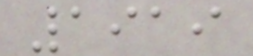1919
